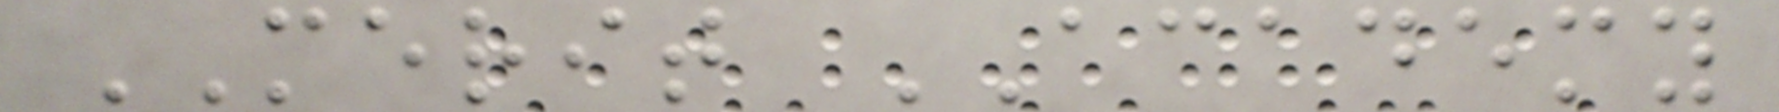MERIT ACADEMY
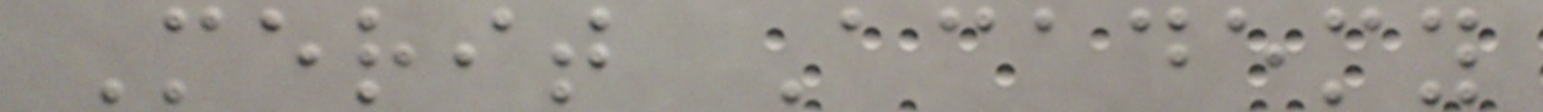Merit Academy
